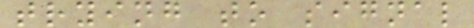trying to signal
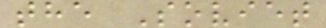the Soviet
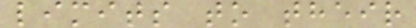limits to their
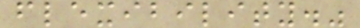flexibility."
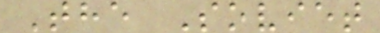The Soviet
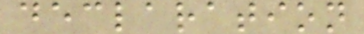declaration
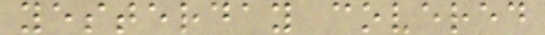yesterday covered
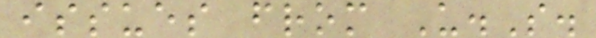issues from U.S.
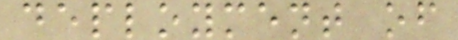deployment of
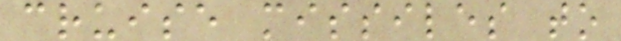cruise missiles to
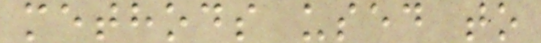methods used to
